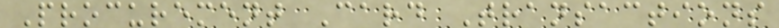Procurement Card Transactions
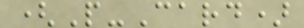(P-Card)
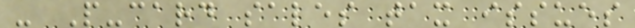- P-card sales tax issues
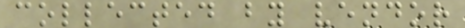collected by vendor
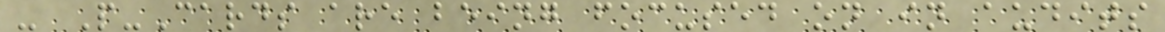- P-Cards are being focused on in audits
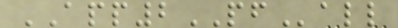APP2PFall
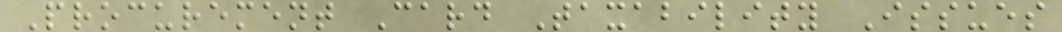Procurement Card Taxability Issues
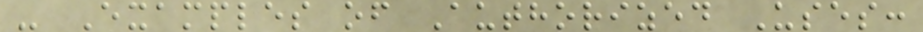- Examples of Authorized Uses:
